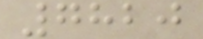7820
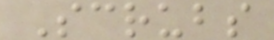Scrubs
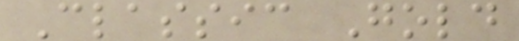Classic Gold
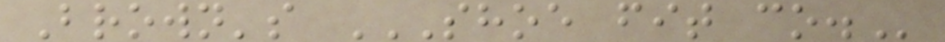Brown's SHOE FIT CO.
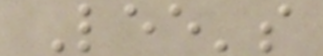Lee's
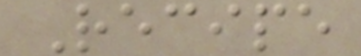Recipe
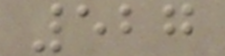527
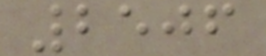2506
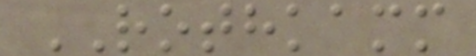ROTHKAMM
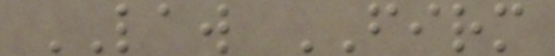LAW FIRM
